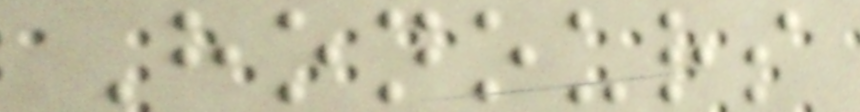Honours
